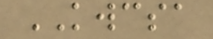KWCSA
